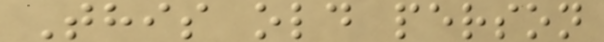This old person
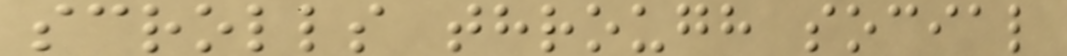scrolls through social
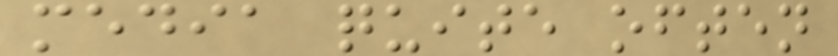media quite often
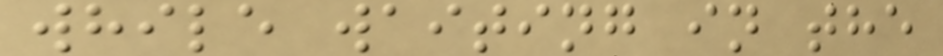while waiting in the
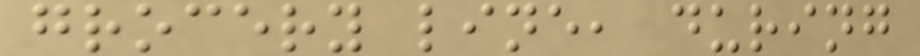grocery line, during
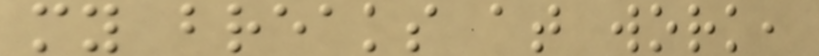my breaks at work,
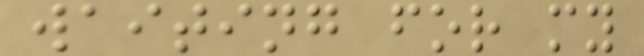waiting for my
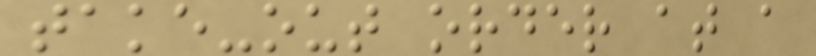take-out order at a
